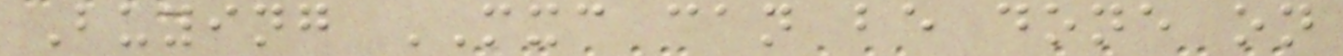Buying MXC can be done on
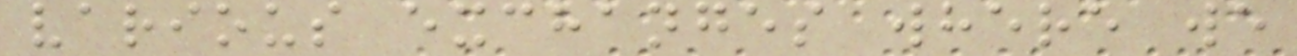various exchanges where we
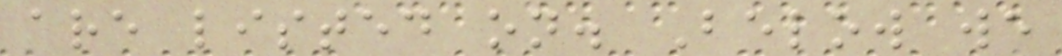are listed on. Below we
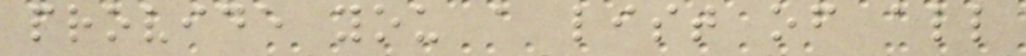provide you a list of all
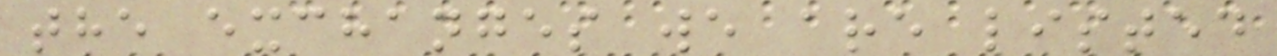the exchanges we are listed
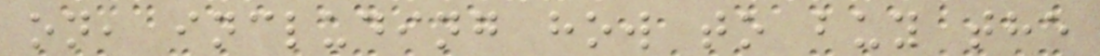on, including how to buy the
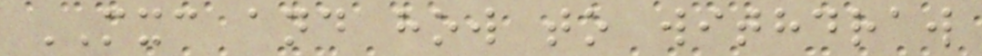MXC and how to withdraw
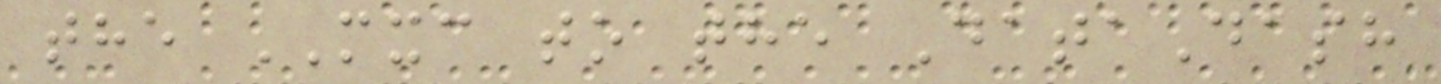the MXC to the DataDash
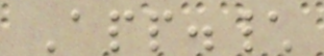App.\
